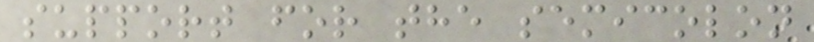support for the semicolon
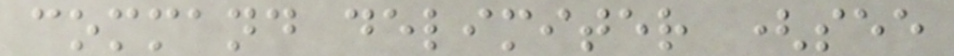command delimiter (see
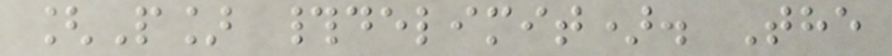[P] #delimit). The
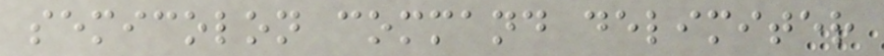semicolon command delimiter
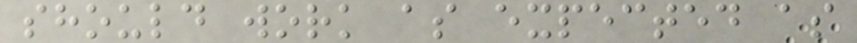should work as expected as
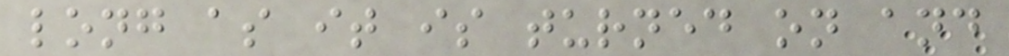long as it is turned on and
